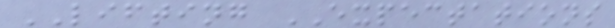LIFTING EXPECTATIONS
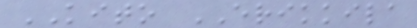KITO ERIKKILA
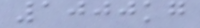1000kg
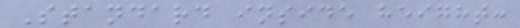Standard inside height:
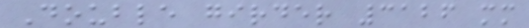Double girder 3126 mm
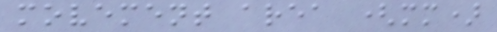movement area (mm)
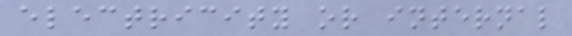electricity or internal
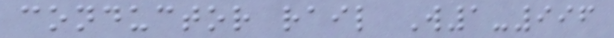conductor rail W1-996
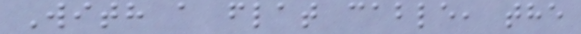With a flat cable, the
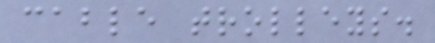cable trolleys.
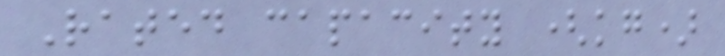Rated capacity (kg)
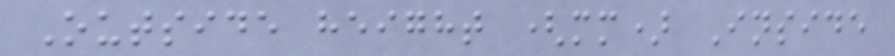Outside height (mm) Inside
